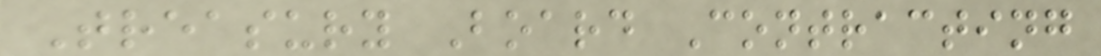Treasury Board Contracting
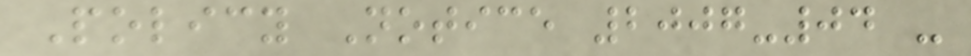Policy Notice 2007-04 -
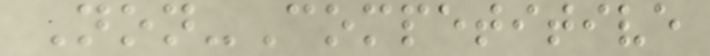Non-Competitive
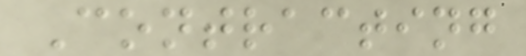Contracting
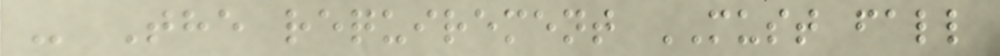- The requirement MUST fall
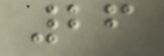26
